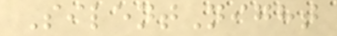SilentNight
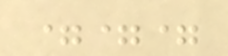===
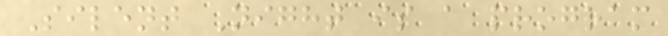Silent Night is a program
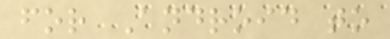for Android to
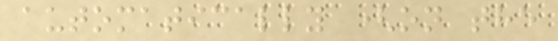automatically (on the
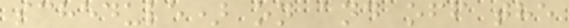schedule) on and off the
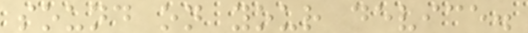sound on your device.
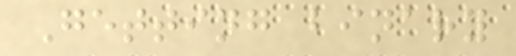Getting binary
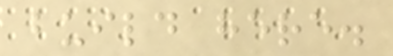build here.
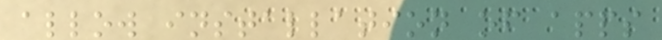allow installation of apps
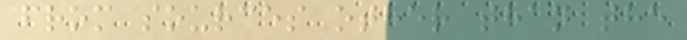from sources other than the
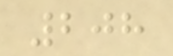208
